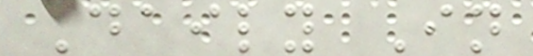Daily In
